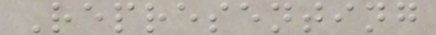Representing
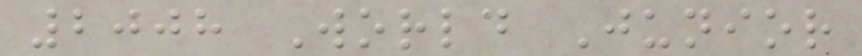2008 World Junior
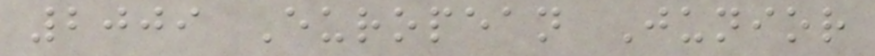2009 European Junior
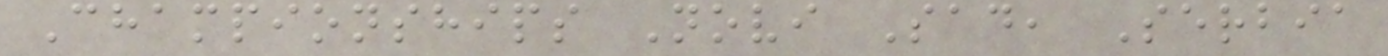Championships Novi Sad, Serbia
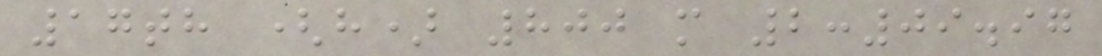17th (h) 800 m 2:09.97
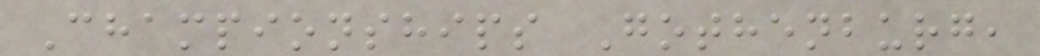Championships Gothenburg,
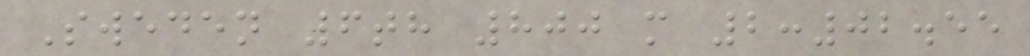Sweden 6th 800 m 2:02.55
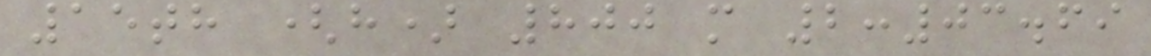15th (h) 800 m 2:03.69
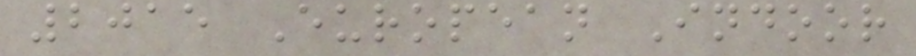2015 European Indoor
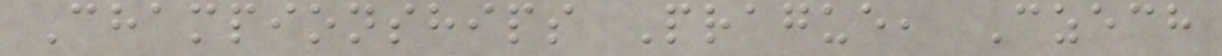Championships Prague, Czech
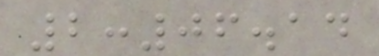2:06.14
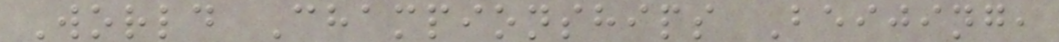World Championships Beijing,
